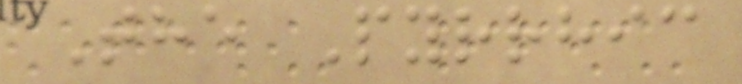The Pyrrhic
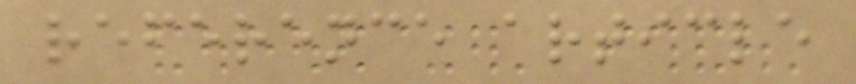reference article
